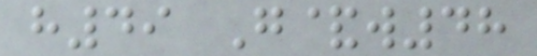h49 G&w48
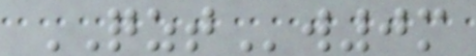QZTw0m
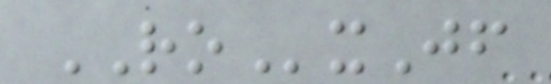ROxJf
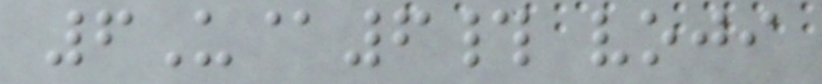6U@6# voji
